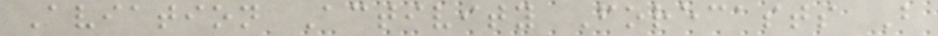Aviation Activity Forecasts B
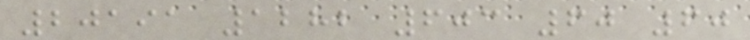20191 1282 603 60 60
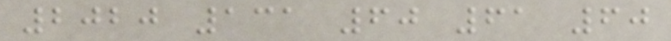2020 131 60 61 60
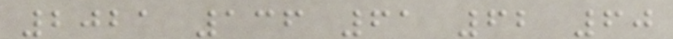2021 136 61 62 60
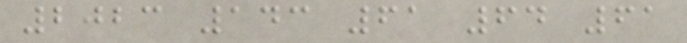2023 143 61 64 61
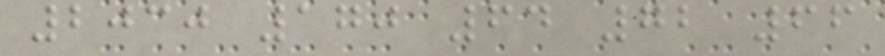2030 170 64 72 66
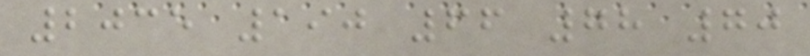2035 190 66 78 70
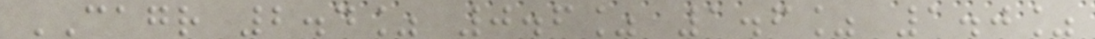CAGR 2.4% 0.6% 1.6% 1.0%
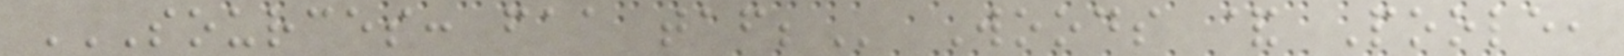SOURCES: FAA TAF; Woods & Poole,
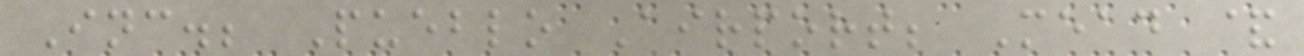Inc.; Pueblo Airport; Mead &
